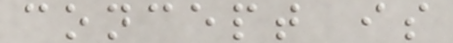concept is
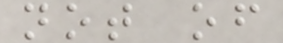not of
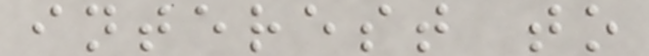interest to
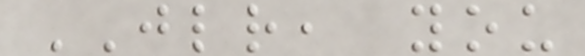JLR, you
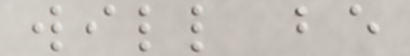will be
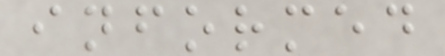informed
